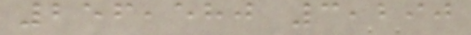256,580 3,290
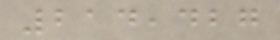214,427
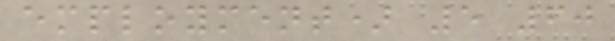employment) 5 60
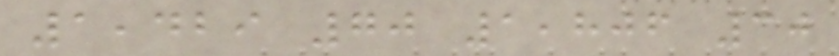1,429 70 1,806 30
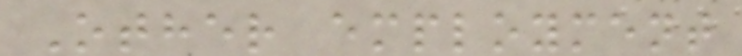Other employment
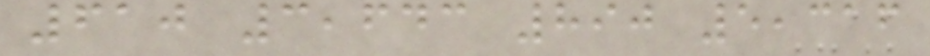610 3,643 890 5,316
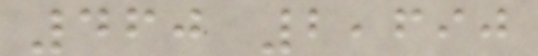460 2,690
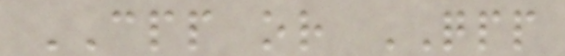CPP or QPP
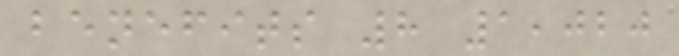benefits 8 1,020
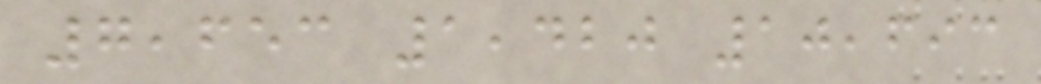7,653 1,420 10,693
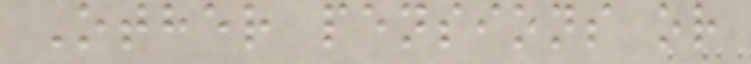Other pensions or
